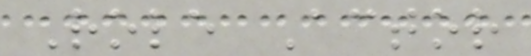Role Actor
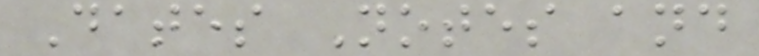Dates Notes and
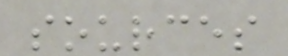sources
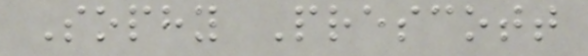Sophy Prescott
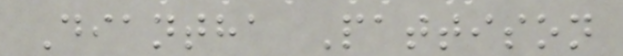Diantha Pattison
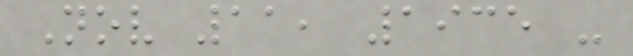Nov 11, 1935 -
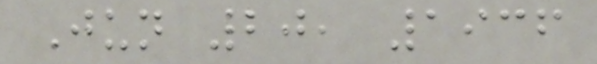Jun 20, 1936
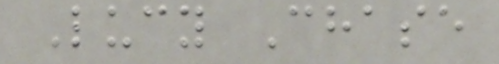Lucy Chase
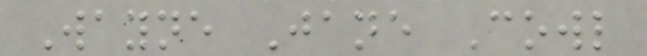Wayne Jane Cowl
